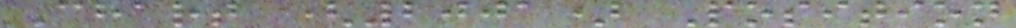Chart (2001) Position
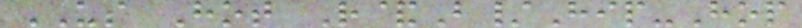US Hot R&B/Hip-Hop
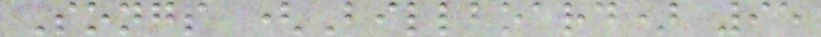Songs (Billboard) 95
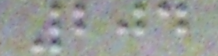204
